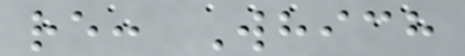re: Which
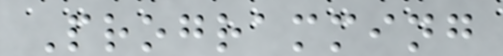Programming
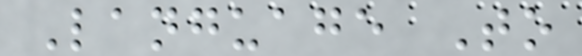Language To
